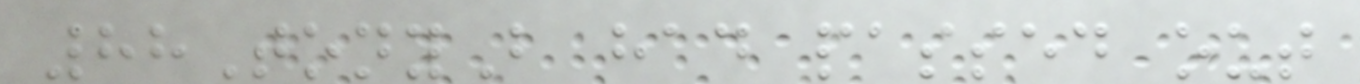88TonyB had passed out
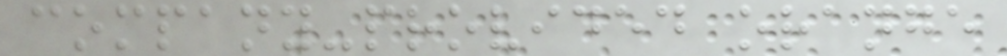company-provided orange
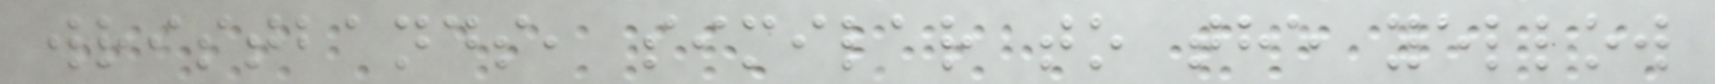wristbands, similar to the yellow
